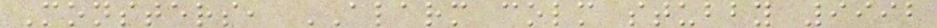Monsters, ALARM colm stubby 9992
